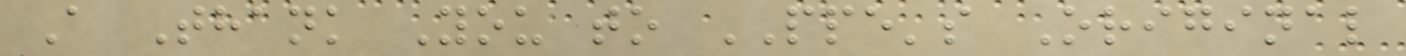A Thank You to PPE's Original
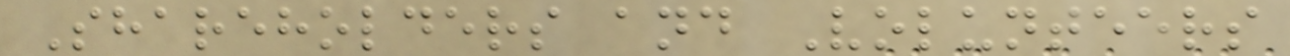Shareholders and Volunteers
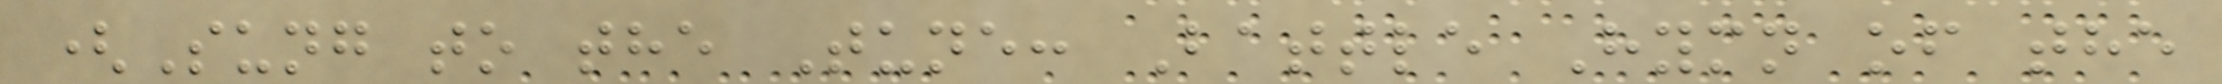(Sung to the Tune: Battle Hymn of the
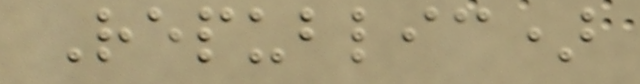Republic)
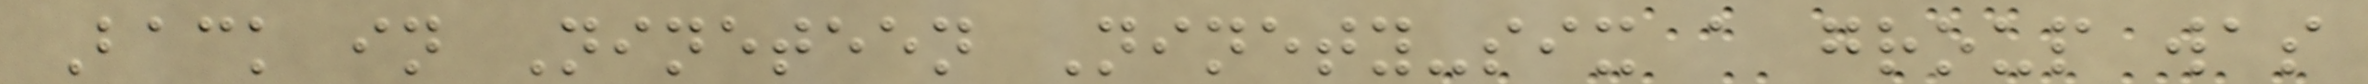Back in Nineteen Ninety-six a group was
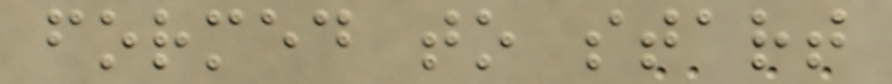formed to start
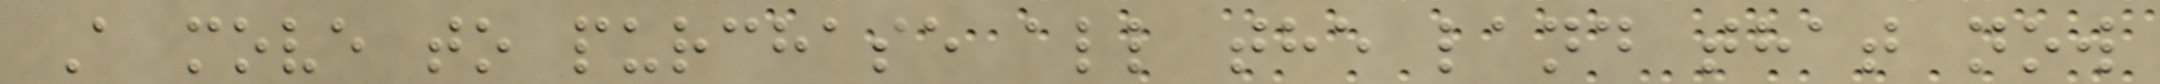A move to purchase all the land that now
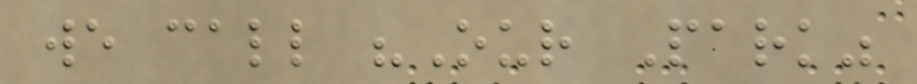we call "Our Park"
